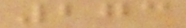273
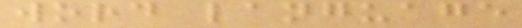word language
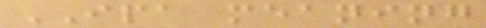IPA meaning
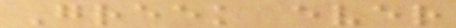Greek ever
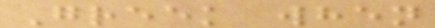Greek when
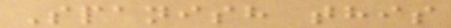Spanish this
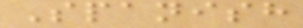Spanish
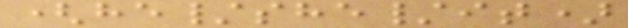(he/she/it)
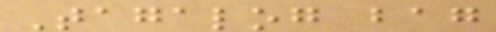Tagalog bag
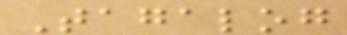Tagalog
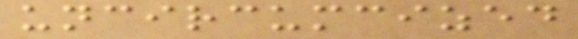uncircumcized
